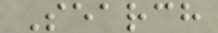Search
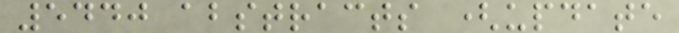5440 abstracts (update
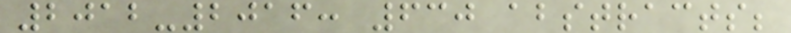2012-2016: 630 abstracts;
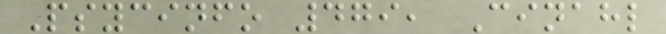Psycinfo 479, Cinahl
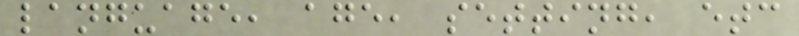language, age, setting, etc
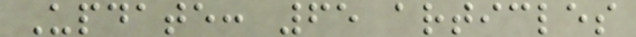Update: 65 articles
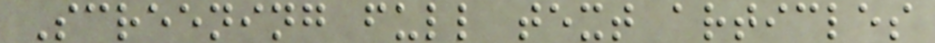Screening full text articles
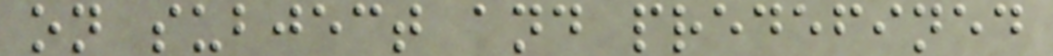on subject and predefined
